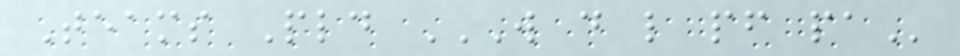Teams Pld W D L PF PA
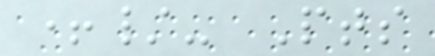+/- Pts
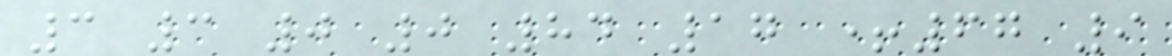3 3 0 0 84 17 +67 9
